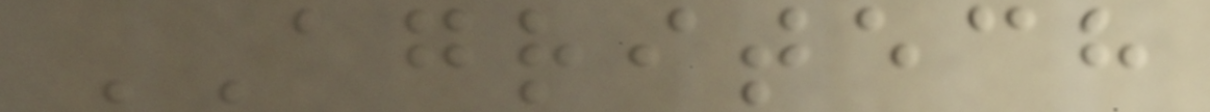AGRITECH
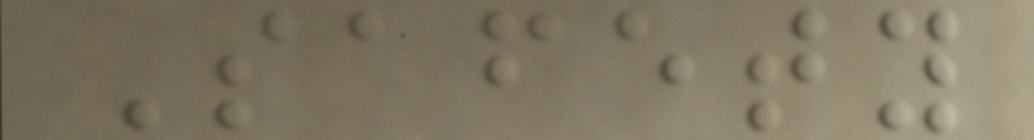Safety
